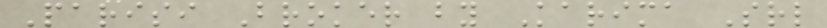Parisi Broker by Karima Srl
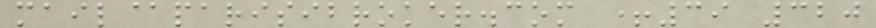mail@parisibroker.com +39 320
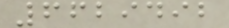6629492
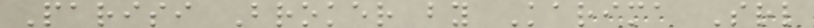Parisi Broker by Karima Srl
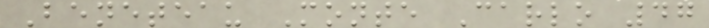Beneteau Monte Carlo 47
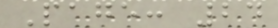Page: 24
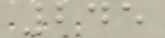245
